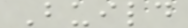Build
